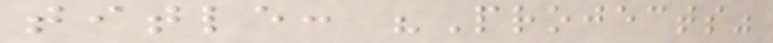title: "Projects"
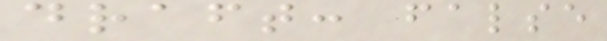draft: false
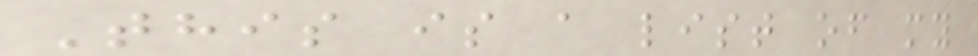This is a list of my
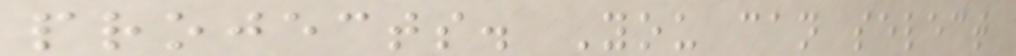projects. You can select
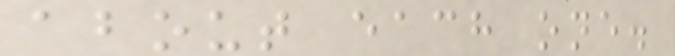about each one.
